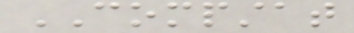COMPSTAT
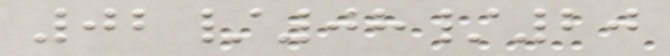02/08/20
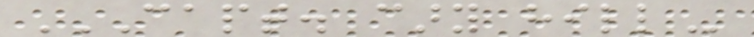CAPT. CARY HILL
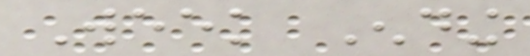Week Ending
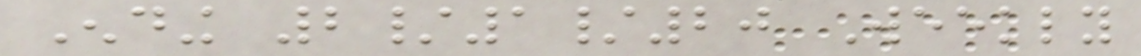Ending 2/1/20 Weekly
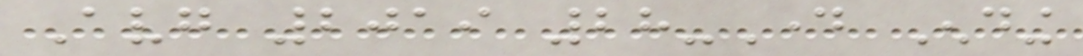Avg 2019 28-Day Ending
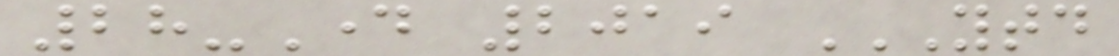28-Day 2019 YTD
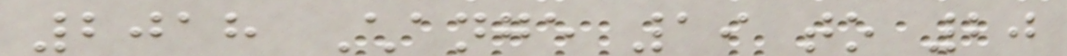2018 Change 19 to 20
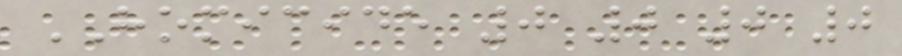HOMICIDE 0 0 0 0
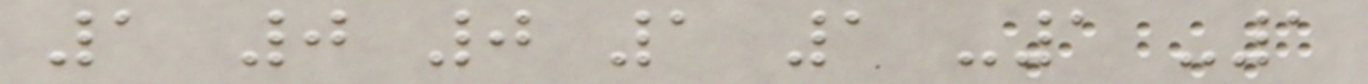1 0 0 1 1 -1 -1
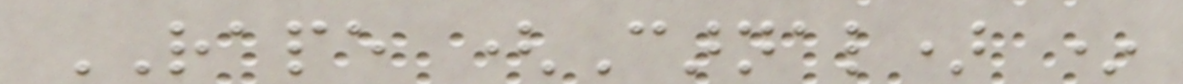RAPE (Carnal) *
